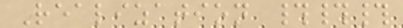Realization ###
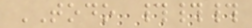TODO ###
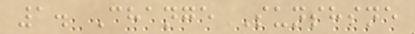1. Change Sunshine
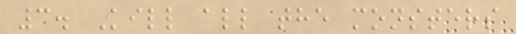3. Kill all the monsters
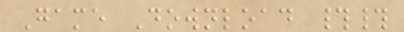Game Download ##
